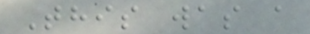This was a
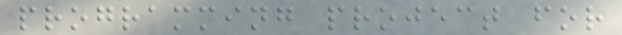programming project for
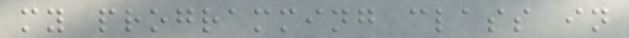my programming class in
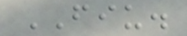FIU.
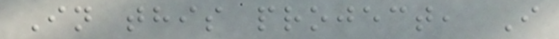In this project, I
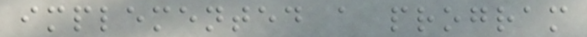implemented a program
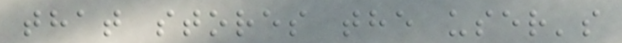that stores the user's
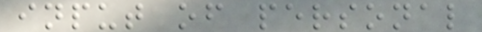input of personal
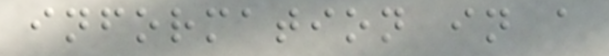information in a
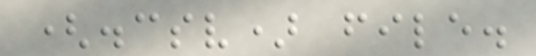(.csv) file.
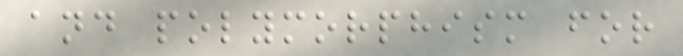and polymorphism for
